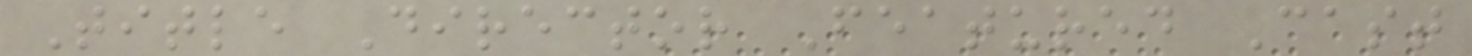Title Director Featured Cast
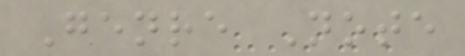Genre Note
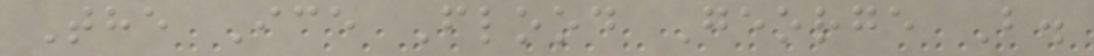The Ice Flood George B.
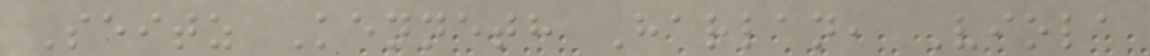Seitz Kenneth Harlan, Viola
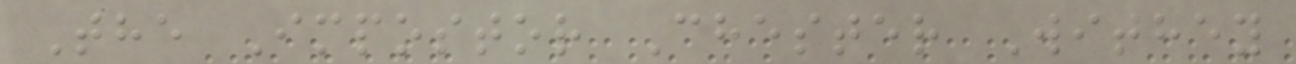The Impostor Chester Withey
